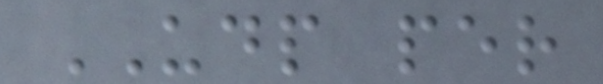UDP per
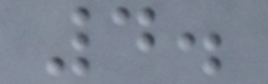4.
